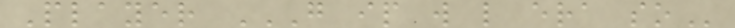Player G IP W L ERA SO
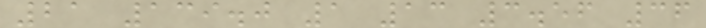21 139.0 1 13 3.56 36
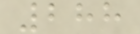288
